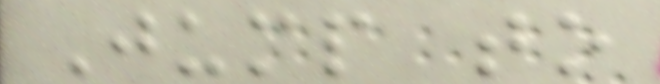Jump to
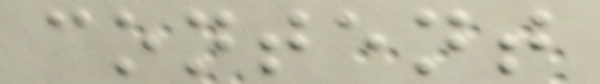content
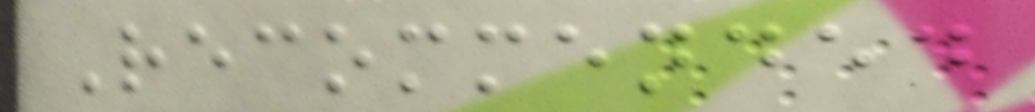Recommended
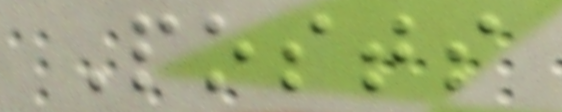Posts
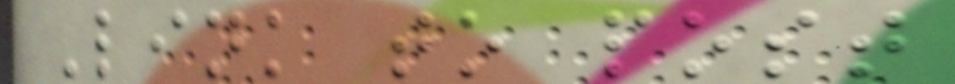Link to post
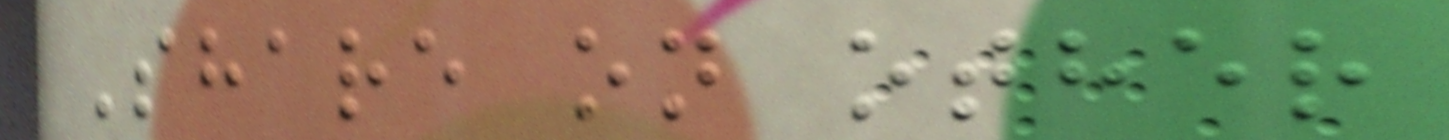Share on other
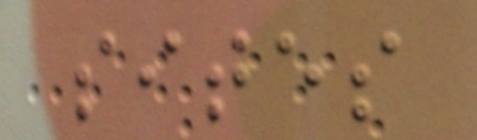sites
